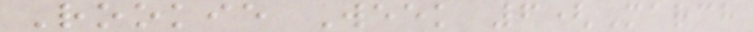Rookie Week 6(March
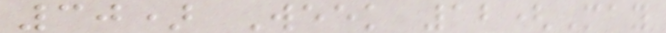30) Week 12(May
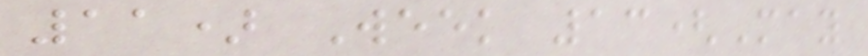11) Week 13(May
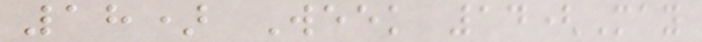18) Week 14(May
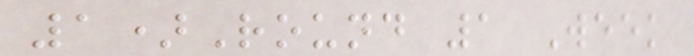1)Round 1 Week
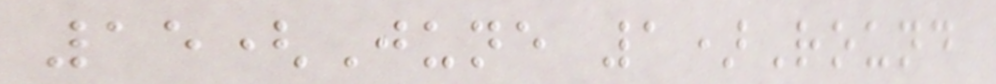15(June 1)Round
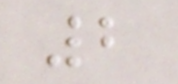2
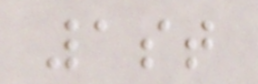1st
